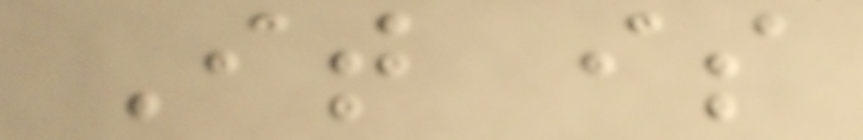It is
